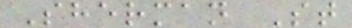Sherman St
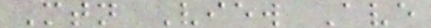Mtn View Ave
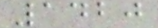1420
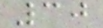30
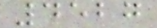4527
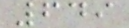649
